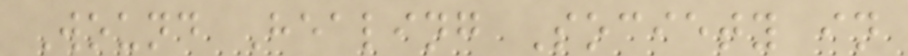Wound Healing Society in
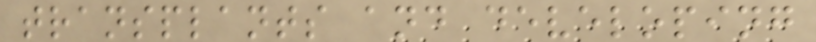transplants and developing
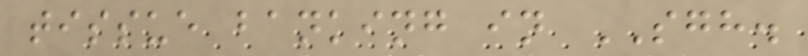tissue banking in SGH.
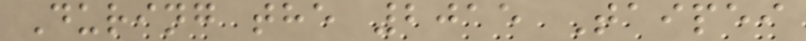During the 2015 Taipei
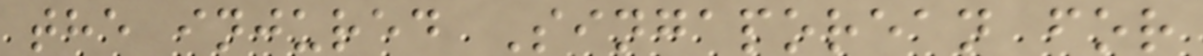the injured Singaporean for
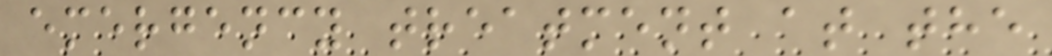emergency treatment at the
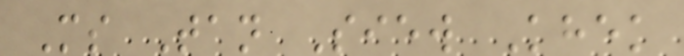Ms Tan Siew Khek
